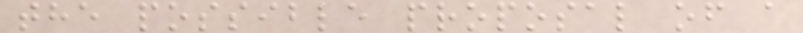the possible proposal of a
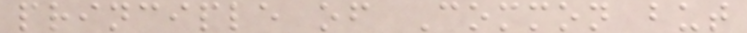principle of Common but
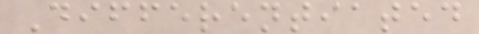Differentiated
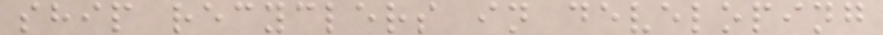ship recyclers in developing
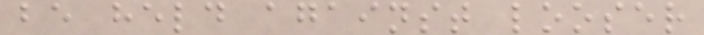be held against looser
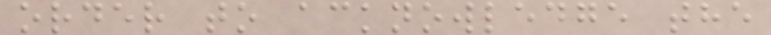order to acknowledge the
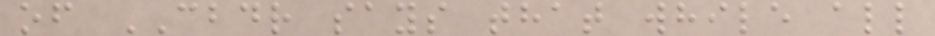of CBDR says that while all
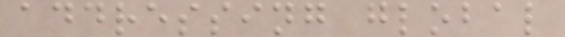addressing global
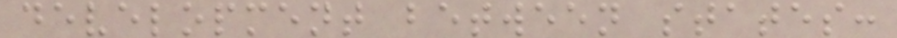development between states:
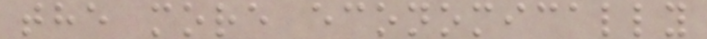the more economically
